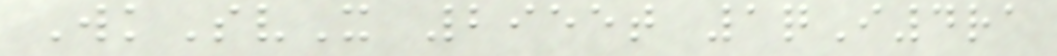WkSvX 2955t 1qI4ra
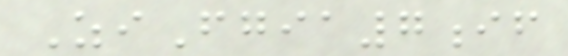ZiFgia7if
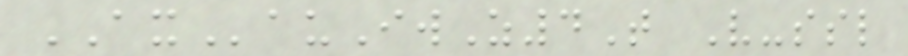AXauIwZ4T V-ssl
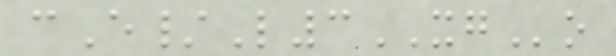cE/L3XGo
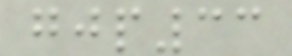gjp33
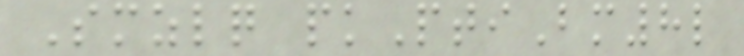Smzlq pkPtiBm8l
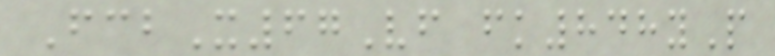FcbX67Vf fk848yP
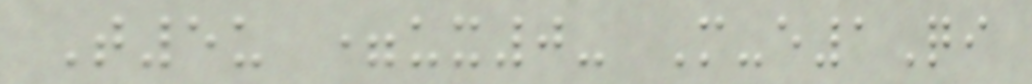T5u =ux0- M-e1Qi
